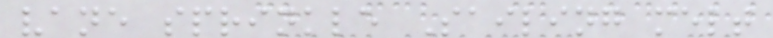vane sprinkle Sailing melt
